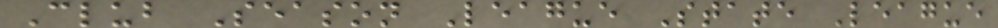Club Season League State League
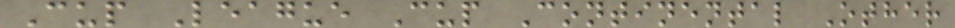Cup League Cup Continental Other
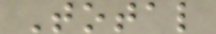Total
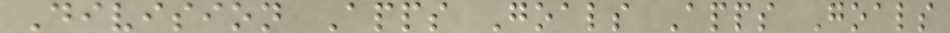Division Apps Goals Apps Goals
